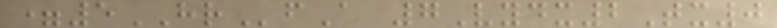=5HRfA 7Vydx2Tx0
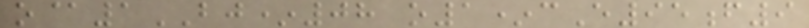o@1BJ*08 o1*cE95f9
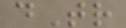dTr
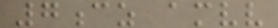7cz amvv
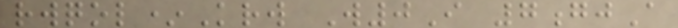rwqol*Krw W0I 7gjA
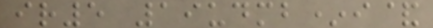ir5 19udmb*i&
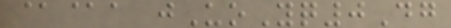@@a jUoYq0Dg
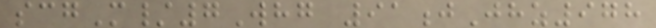scgM/7Whg 91jJhz978
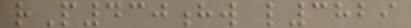rP430hw l3829
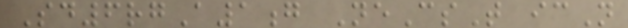Sd6rgA1g NeCsT icN
